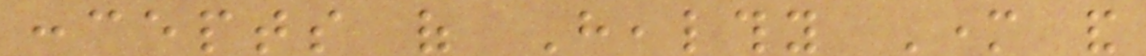concepts of Healthy Mother and
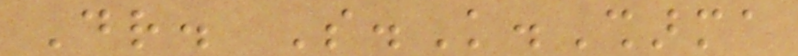Dr. S.K.Sharma
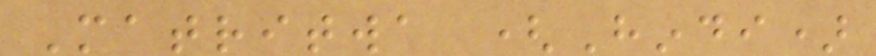Matritwa (Hindi)
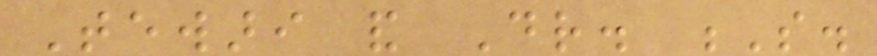Tewari and Dr. S.
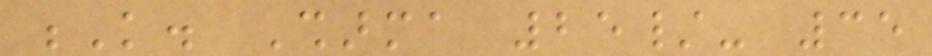K. Sharma 25/- 35
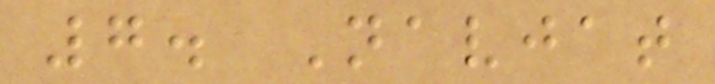7. Navjat
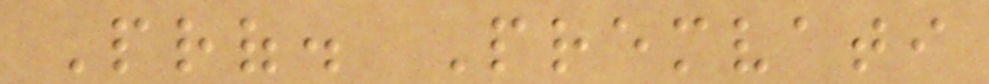Prof. Premvati
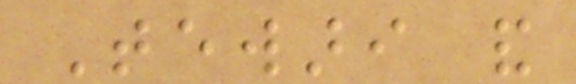Tewari and
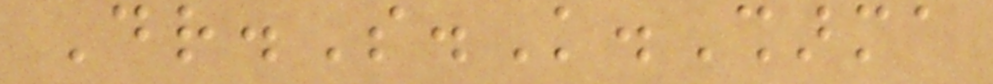Dr.S.K.Sharma
